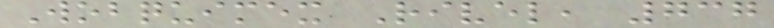Wobquimex Rivel, 737
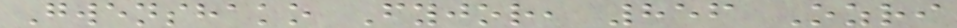Gwenshako Fyjor, 856 Ozri
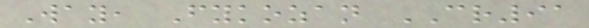Way, Fykozan CR91
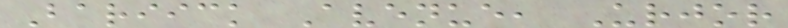Bariick Avenue, Urjor
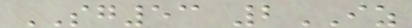SG53 2IZ
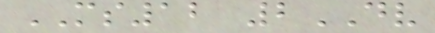MS12 2DV
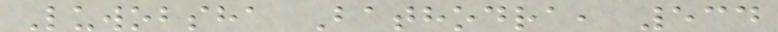Luwobsha Bathodra, 534
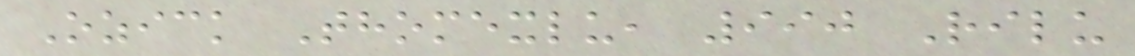Ozick Thomexlu, 990 Rilu
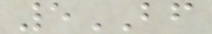5BF
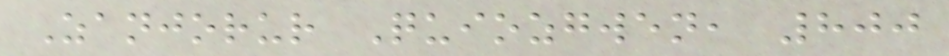Zanjorur Quiozgwen, 800
